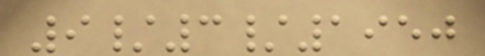9/3/1950
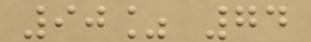90% 74
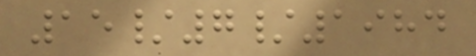15/7/1984
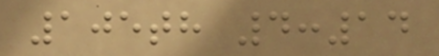105th 4:14
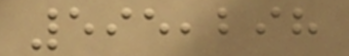595,298
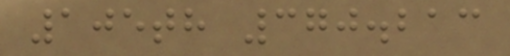105th 370.213
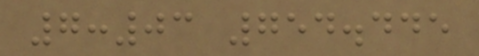7:03 754.445
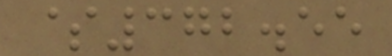$372.55
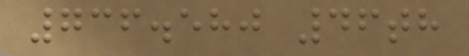736.580 46th
